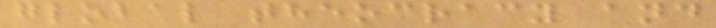global theocracy and
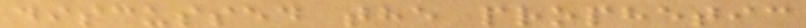discussed the prophetic
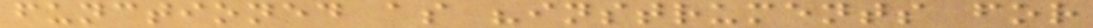functioned as "instruments for
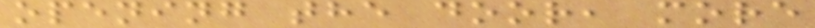opening the door, more
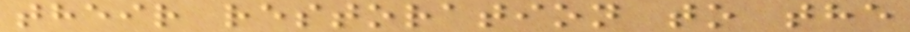their restoration to the
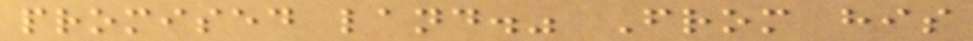promised land." From his
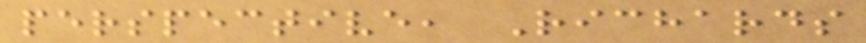perspective, Richards
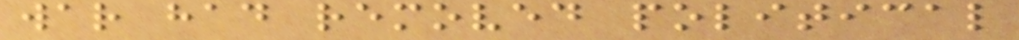war had removed political
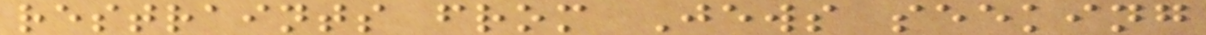restraints from Jews seeking
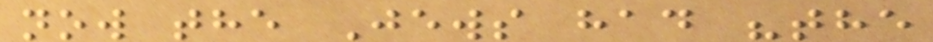now the Jews had "the
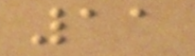11
